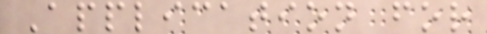Application for
